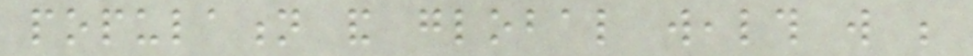population and global wealth will be
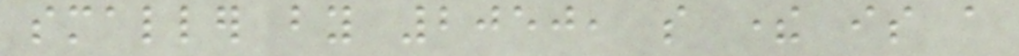smaller by 2050, so there is a
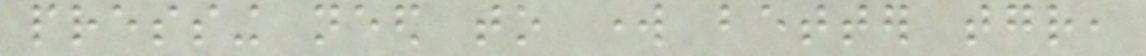pressing need to work better together,
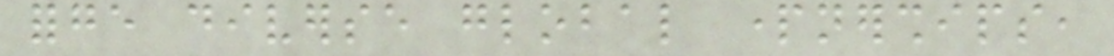forge diverse global partnerships,
